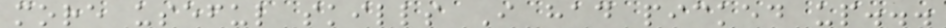more useful skills I had picked up...
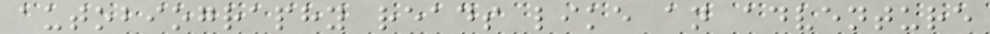autobiography reads like an adventure
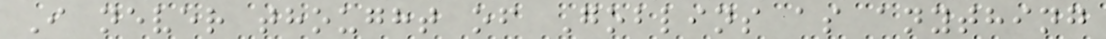I never thought of Goblins as anything
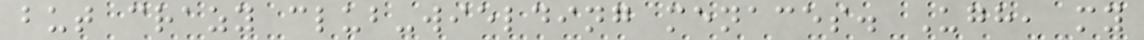but crazy club-wielding menaces. Ugh, my
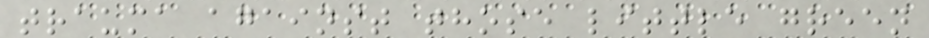trauma against those little green
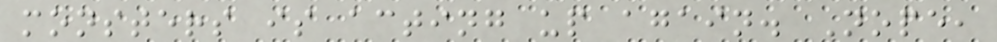monsters is acting up again. Nope,
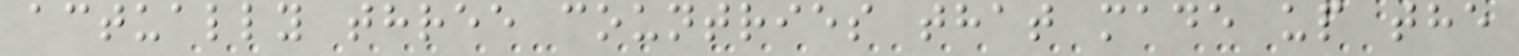actually three countries that made up the
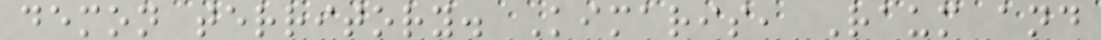demon territory. Kimaris, Raum and
